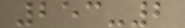253-2
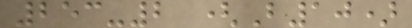253-2 (B10)
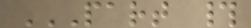PART #
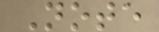Note
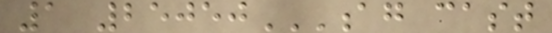1 25050AG CAST
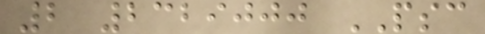2 2329000 PSC
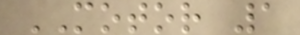MOTOR 1
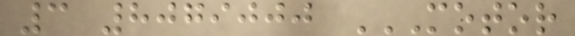3 8079000 MOTOR
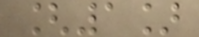[1]
